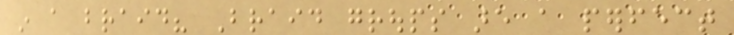in a braid? Braid groups are a perfect
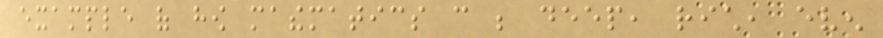example of how mathematics can be deep, rich, even
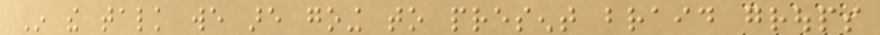In the talk we are going to present braid groups
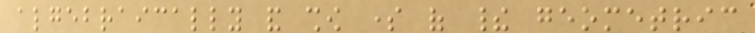algebraically and show some of their geometric
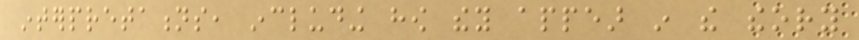interpretations, including how they appear in the theory
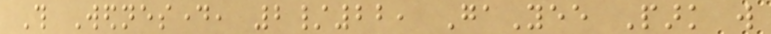This Wednesday, 2/22, GaYee Park will
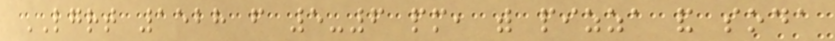LGRT 1528 from 5-6 pm, with pizza and soda
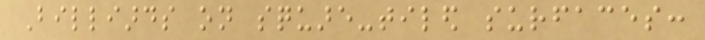Billiards on square-tiled surfaces:
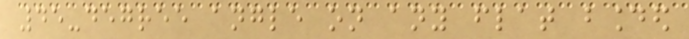45-degree angle on any flat bounded
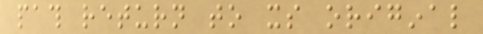path return to its original
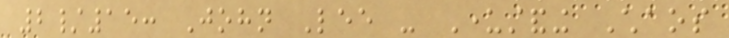2/15: John Lee - Understanding Chaos
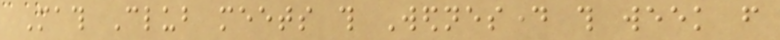Math Club meets this Wednesday this week from
